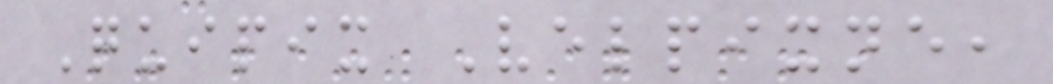Quipix Velpixne,
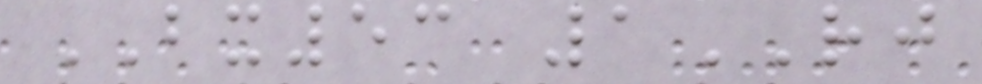BX53 1RJ
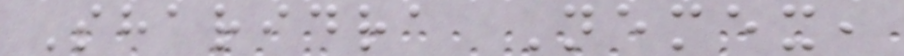Sharidra Nemex,
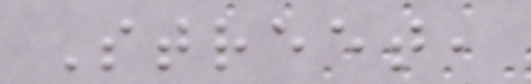Street,
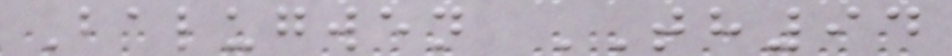Balugwen TH94
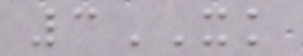3XK
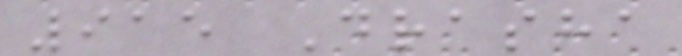915 Drasha
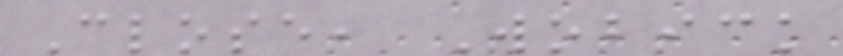Close, Wobick
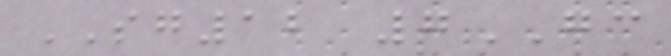SG12 7GC
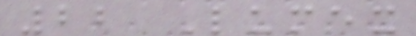22 Lumex
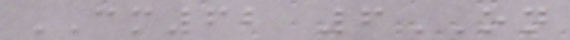CM62 6ON
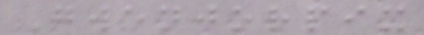Gwenjorpix
